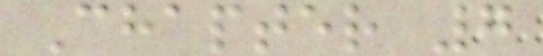Chapter 7
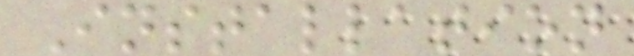Installation
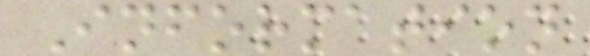Information
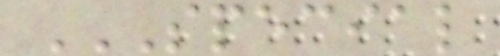SPECIAL
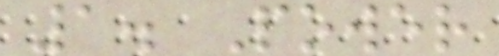1. Power
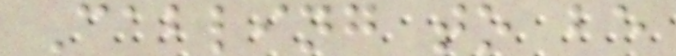Cabling to be
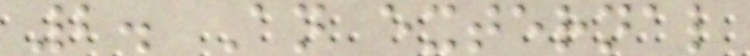2. An external
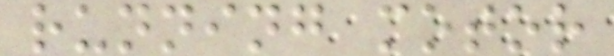running motor
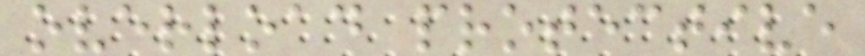overload protective
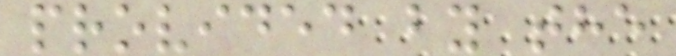provided by the
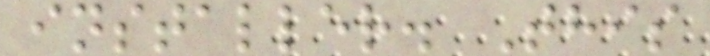installer. This
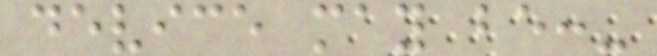device may be:-
